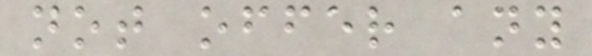not offer any
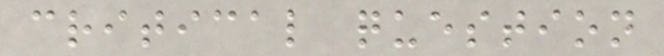critical question
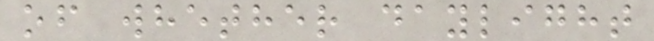of whether daylight
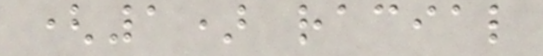(1) racial
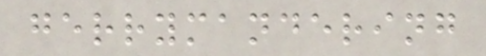gerrymandering
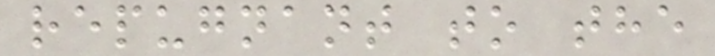repugnant to the
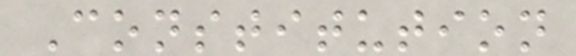Constitution
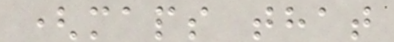(maps that
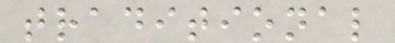traditional
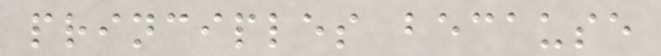principles because
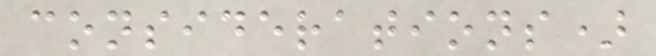considerations)
